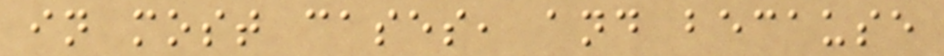in most cases, and because
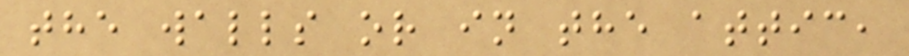the walls or in the attic,
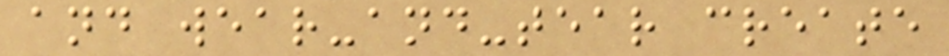and wear-and-tear create
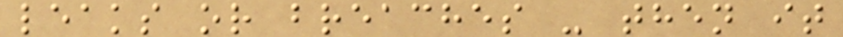leaks or breaches - then it
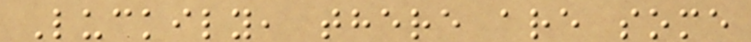Luckily, there are some
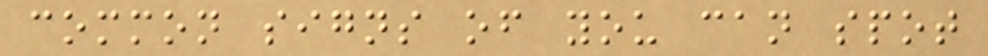common signs of you can spot
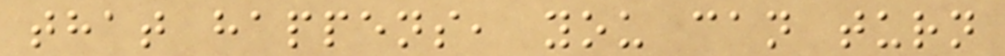that happens, you can turn
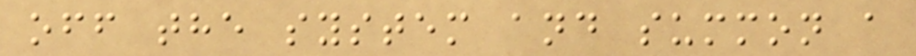off the system and summon a
